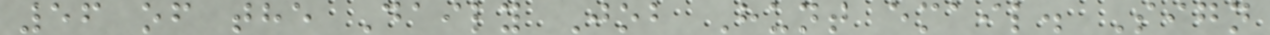56 of the Daily Job Hunt email. Sign
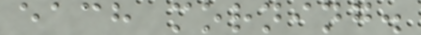each morning.
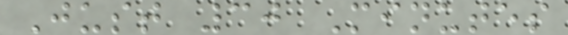Just 30 Minutes
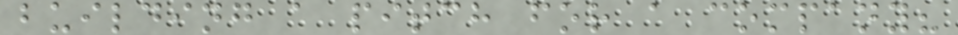building a pitch for a company?
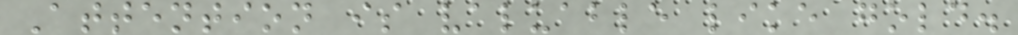Attention is valuable like gold.
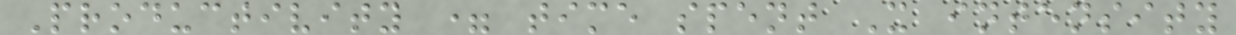Productivity = time spent X intensity
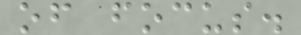of focus.
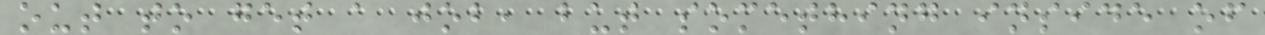out to get a job, but something inside of
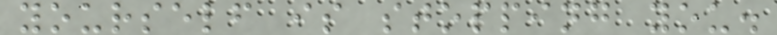yourself is stopping you.
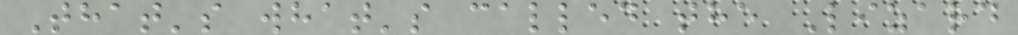That's what's called the Lizard
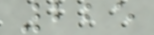225
